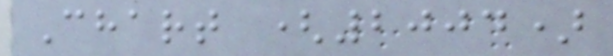Chart (2004)
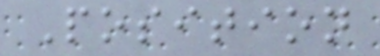Position
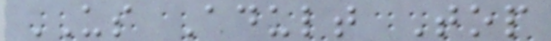US Adult Top
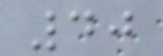40
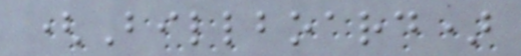(Billboard)
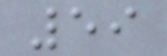59
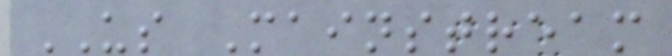US Mainstream
